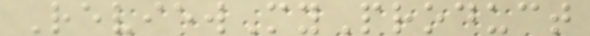ReviewMyProduct
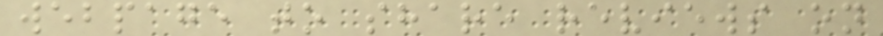webpage to share reviews on
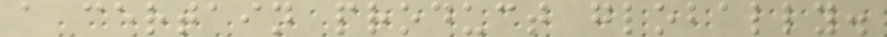a certain product globally.
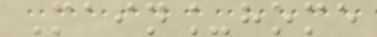Main_home
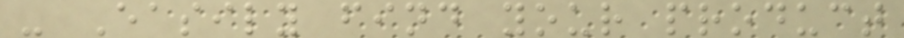- Easily find your product
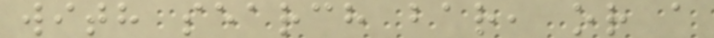with search bar, or a
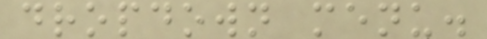dropdown menu.
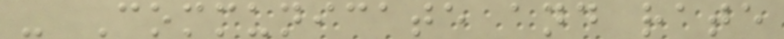- Communicate and rate
